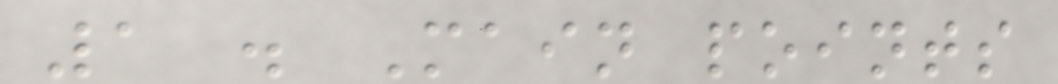1 . Main points
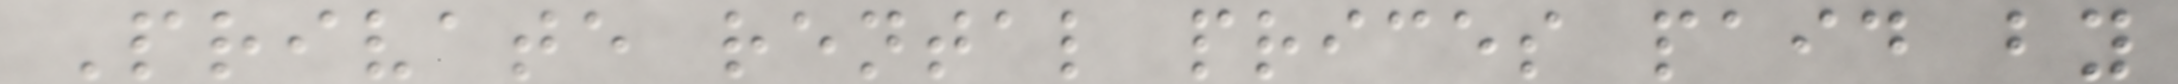Private rental prices paid by
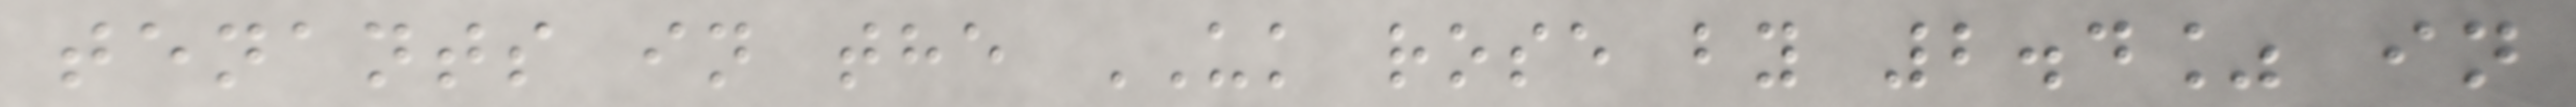tenants in the UK rose by 2.4% in
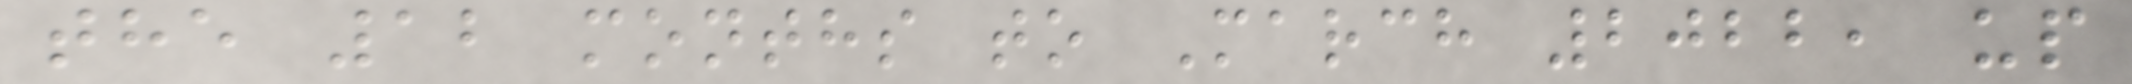the 12 months to March 2022, up
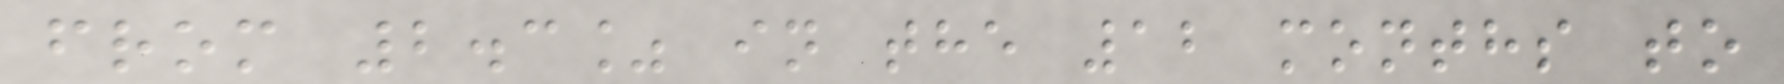from 2.3% in the 12 months to
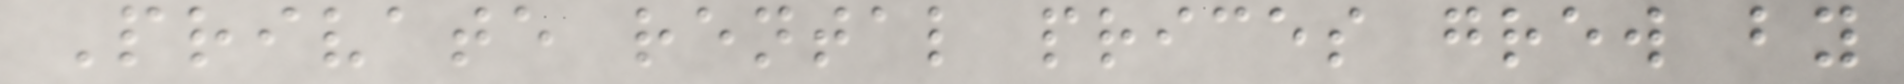Private rental prices grew by
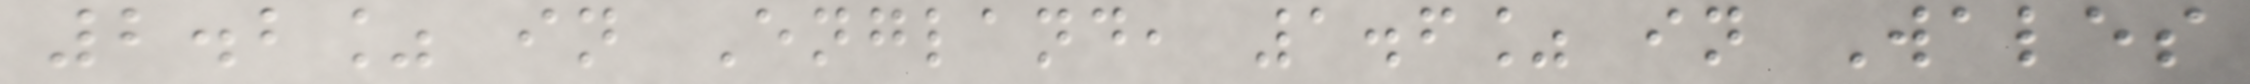2.2% in England, 1.6% in Wales
